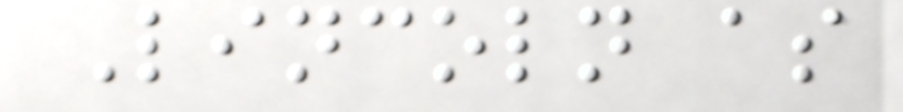Lincoln as
